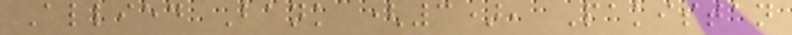Allied Bank (3), Pakistan
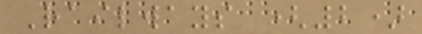Railways (2)
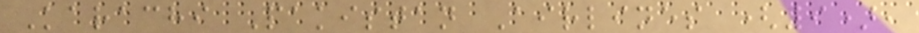Karachi Pakistan Airlines (9),
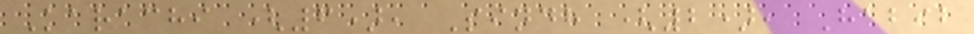Karachi (6), Sindh (2), Habib
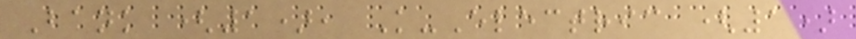Bank (1), K-Electric (1)
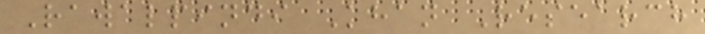Rawalpindi Khan Research
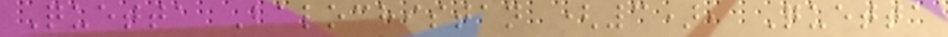Quetta Balochistan (3), Quetta
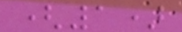(1)
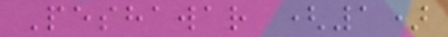Peshawar (1)
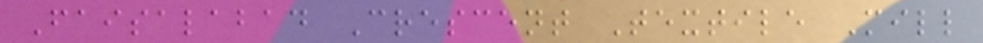Faisalabad Crescent Textile Mill
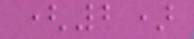(2)
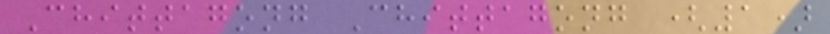Chittagong Chittagong (1)
